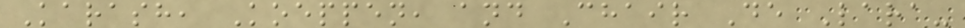Karash, Koeppen, and Chair De Lara-
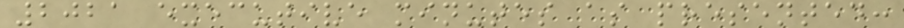2021 executive minutes as presented:
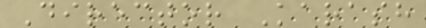Director Karash
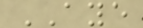AYE
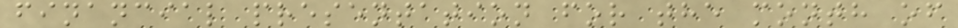financial presentation for the month of
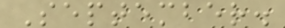September.
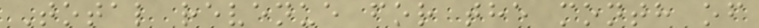Total revenue for the month of
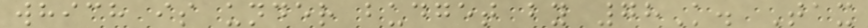which is under budget by 78K. Tax
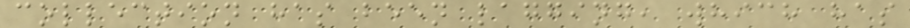collection has been lagging, which has
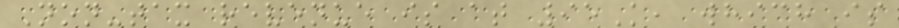Non-tax revenue is at 95K, which is
